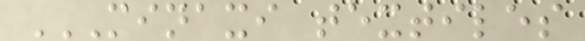MINAXI TEXTILES
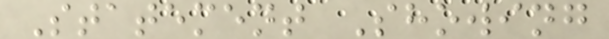Statement Showing
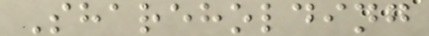Shareholding
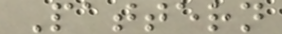Pattern
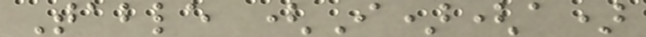Table (I)(a)
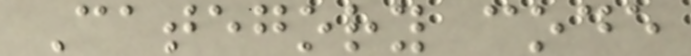Category code
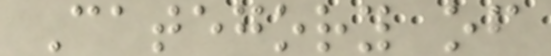Category of
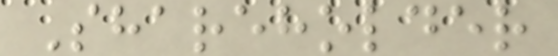Shareholder
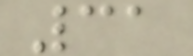31
